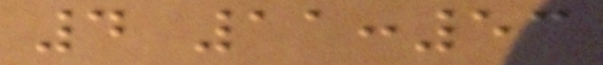4 11:53
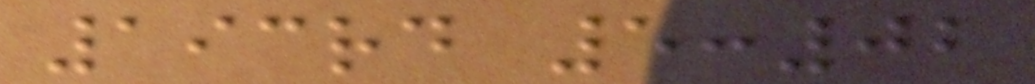193rd 5:02
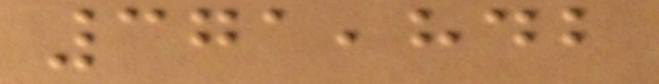371,842
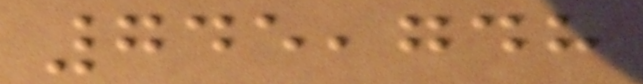745,748
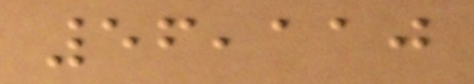56,110
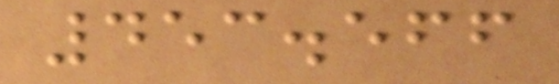453.566
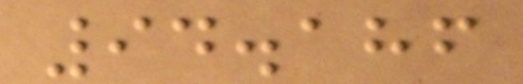94.186
